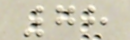78
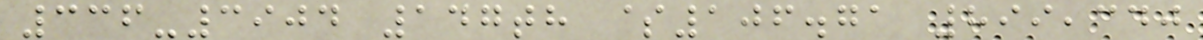336-3904 147th $106.71 899,340
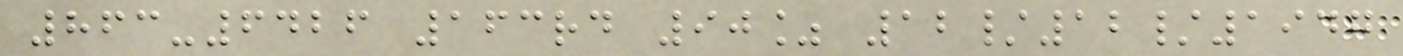863-6426 163rd 90% 12/12/1947
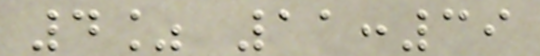4% 11:39
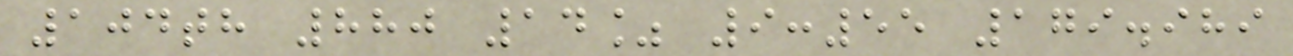104th 880 14% 9:55 179.989
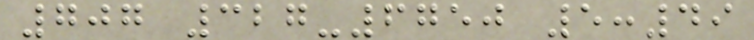707 327-6750 5:49
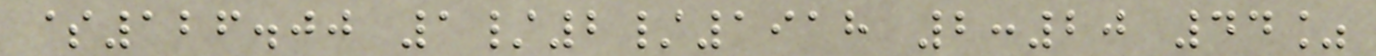$126.00 1/2/1918 2:20 44%
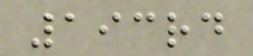193rd
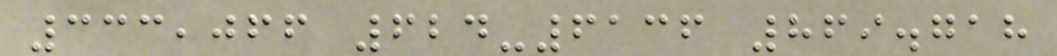333,066 624-6136 869.718
